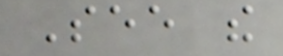See the
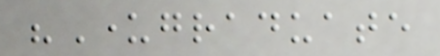"Undergraduate
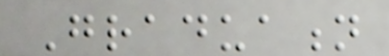Graduation
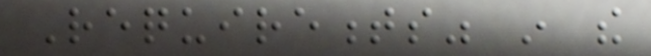Requirements" in the
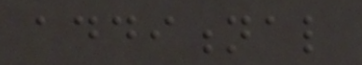additional
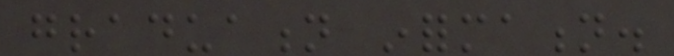graduation information.
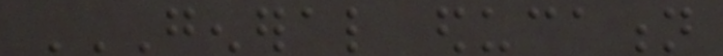GENERAL EDUCATION
